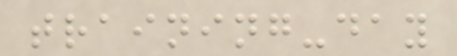training-day
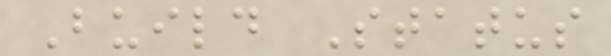Build Status
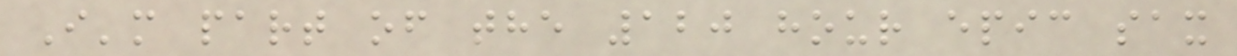I'm part of the 120 hour epic sax
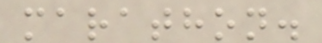marathon.
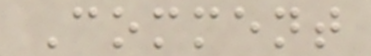Comment
